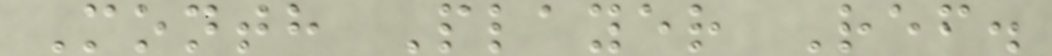Month Player Ref.
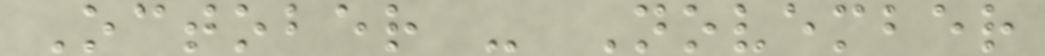October - November
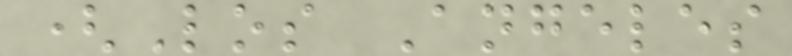(Los Angeles
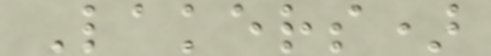Lakers)
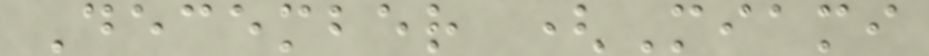December (Miami
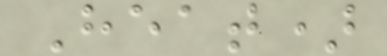Heat)
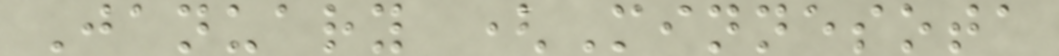January (Minnesota
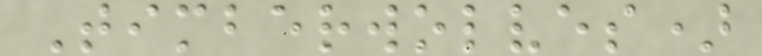Timberwolves)
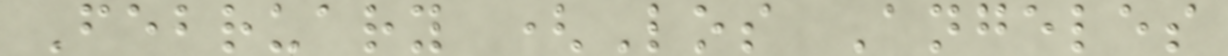February (Los Angeles
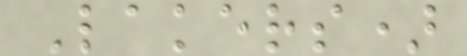Lakers)
